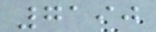7190
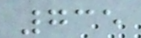735
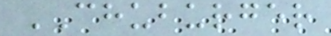CHUBURGER
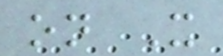on X
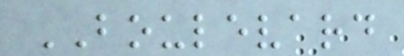BOULEVARD
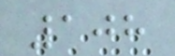108
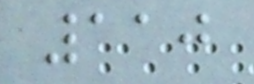110
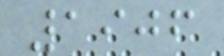1906
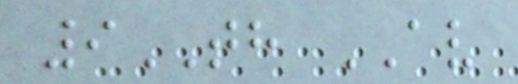9TH AV
